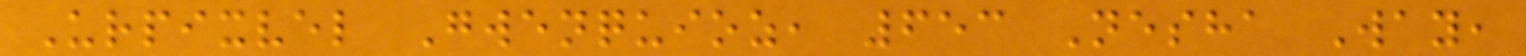Urpixvel Gwenquioz, 653 Nesha Way,
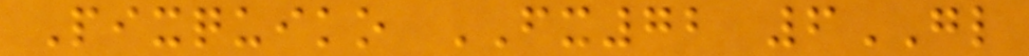Pixquiko FX72 6GL
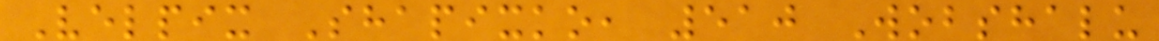Velpix Shapixko, 510 Wobshalu
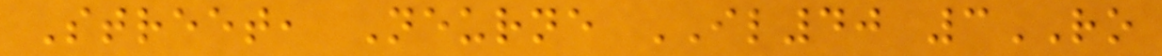Street, Neurne IL40 3RO
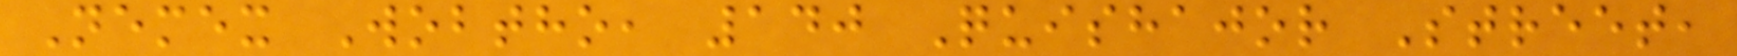Nemex Wobtho, 140 Quishajor Street,
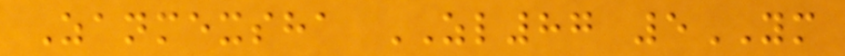Zanmexsha ZL87 5YM
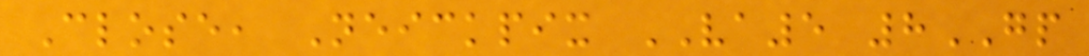Close, Neickpix VA5 8GP
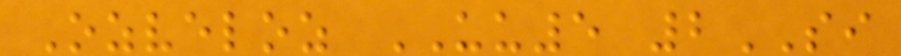Ozveloz UU5 2SI
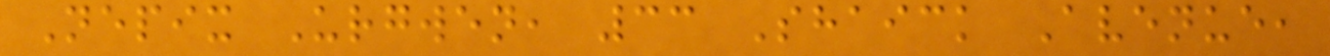Nepix Urgwen, 33 Shaick Avenue,
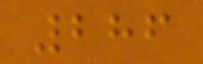286
